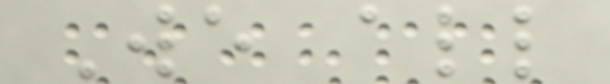We all
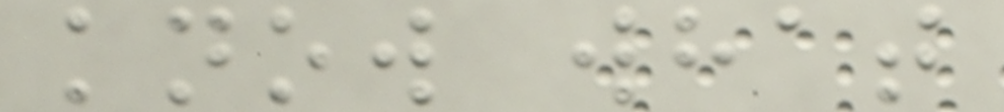know what
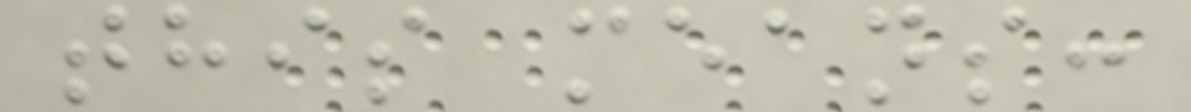this means:
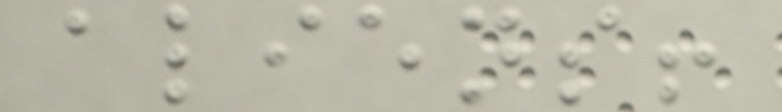aliens!
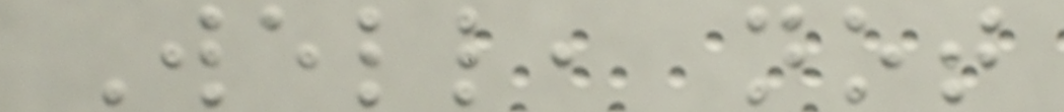Well, not
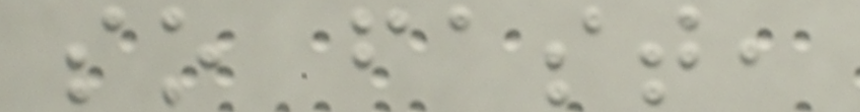so fast,
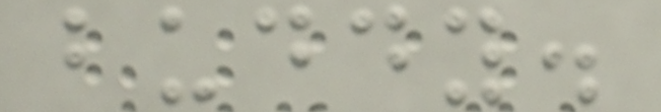buddy.
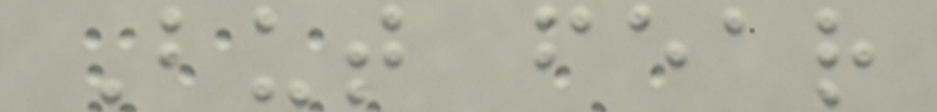But fear
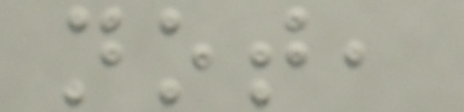not,
